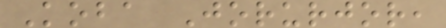Koba Jorurjor,
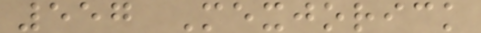557 Mexjorick
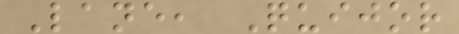Lane, Quijor
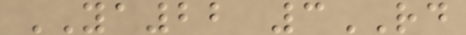YA22 3RD
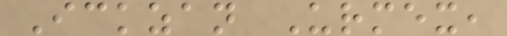Ickzan Urmex,
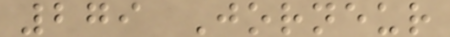279 Jorneur
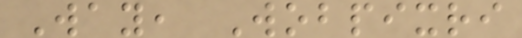Way, Wobpixri
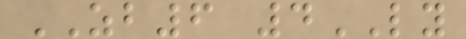ZB6 4LY
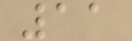11
